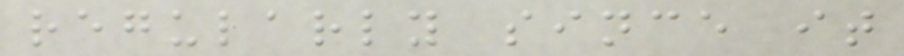regularly since it
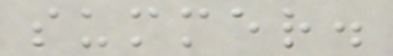summer.
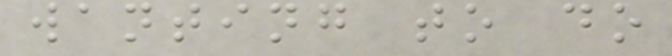wanting to do
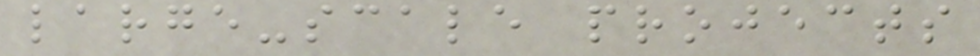large-scale projects
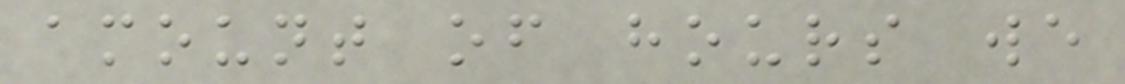amount of hours we
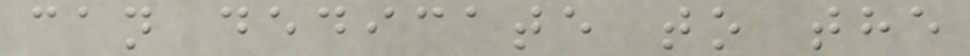can dedicate to the
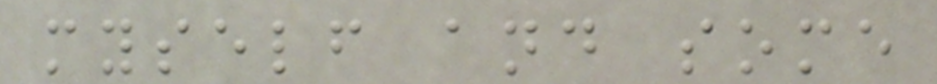myself and some
